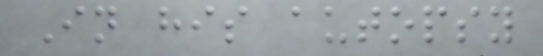In his autopsy
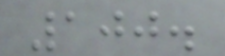100.
